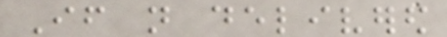If not delivered
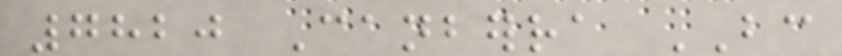7820 Canberra BC
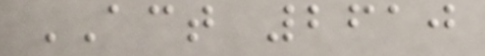ACT 2610
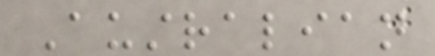Australian
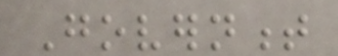Government
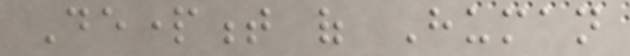Department of Human
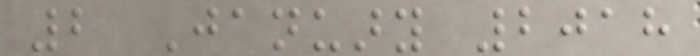2 January 2018
